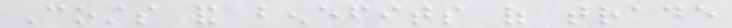Costs and benefits of trade
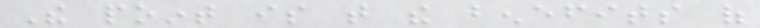The point is that the benefits of
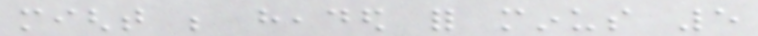might be headed for minus 5
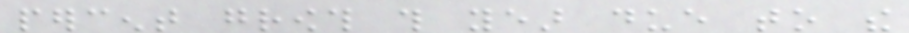percent growth this year due to the
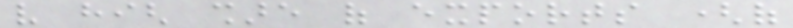very high share of exports (of
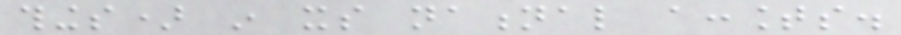things) in its national accounts.
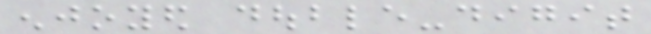enjoyed double-digit
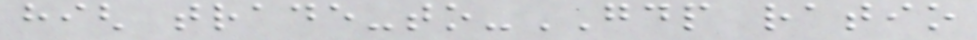high trade-to-GDP ratio
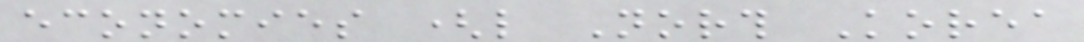economies (like North Korea
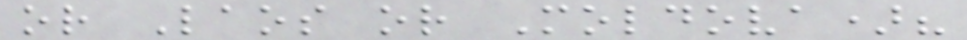or Laos or Moldova)?
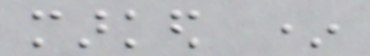marked *
